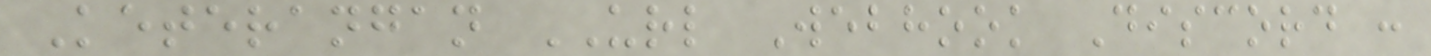Keterangan URL Webhook Discord :
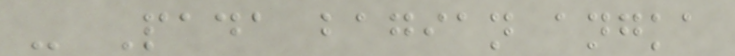- Pada bagian angka
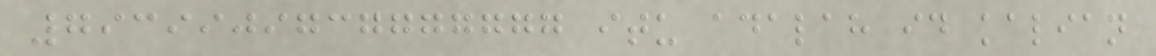7939909737777777 itu adalah id kalian
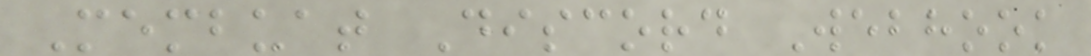Membuat Discord Webhook
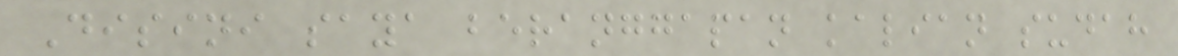Disini saya beranggapan kalian sudah
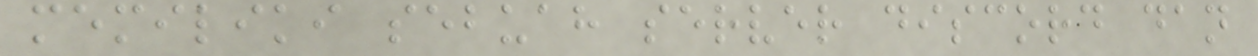memiliki sebuah server discord dan
